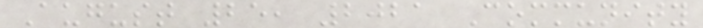August 25, 2021 Community
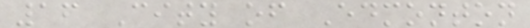16 City of Edmonton
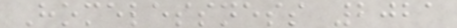Homelessness 2021
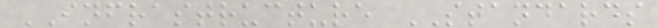INFRASTRUCTURE STANDARDS
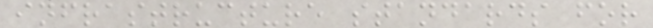infrastructure standards for
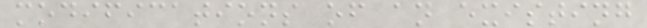modifications of an existing
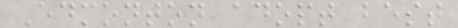Edmonton adopt best
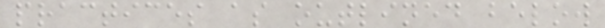practices as outlined below
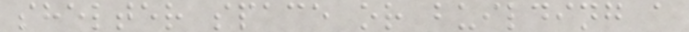shelter space or building a
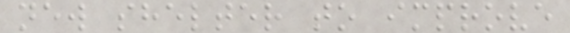new shelter to improve
